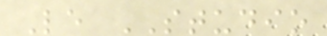Le STUDIO
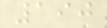190
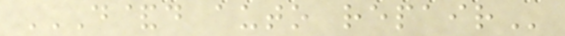D&D AUTO REPAIR
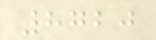8720
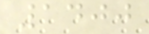1400
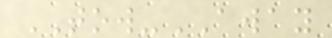TOW-AWAY
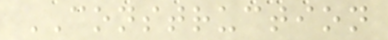CONSTRUCTION
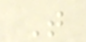T
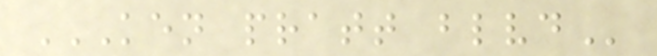KEN PRATT BLVD
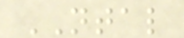NTAL
